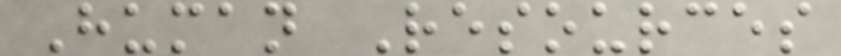Human Resources
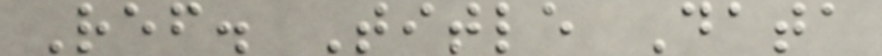Ref. Title Data
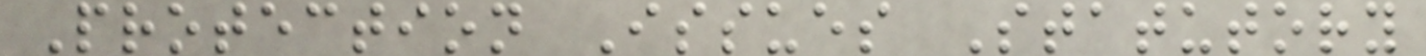Protection Issues Statutory
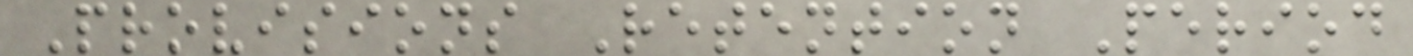Provisions Retention Period
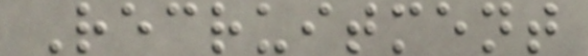Recruitment
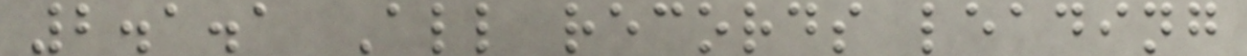2.1.1 All records leading
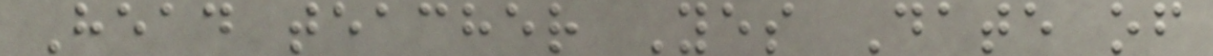Head teacher Yes Date of
